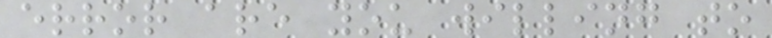error are you willing to
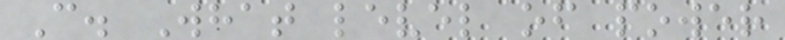C. What level of power
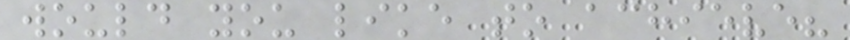would you like to achieve?
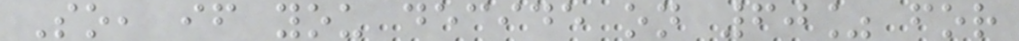So, if you decide on 60% for
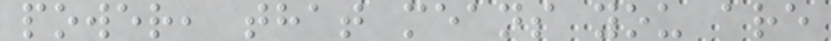power, that means you are
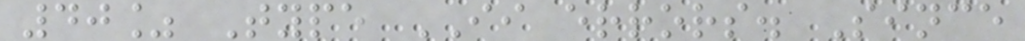40% Type II errors. Since
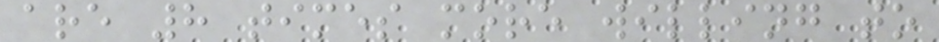are 8 times more willing to
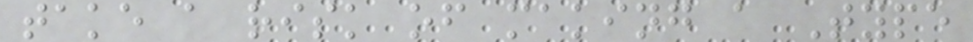take a risk of making a Type
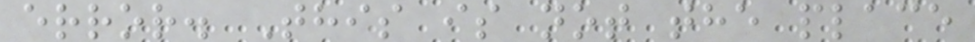error. This is not the place
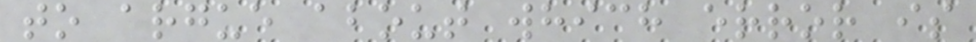to argue about which error is
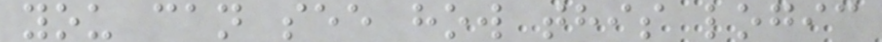you can see how this logic
